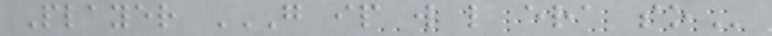Player G IP W L ERA SO
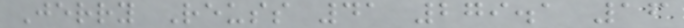Jerry Reuss 41 279.1 16
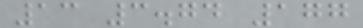13 3.74 177
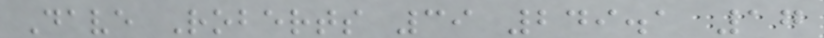Dave Roberts 39 249.1 17
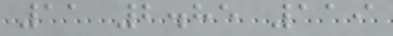11 2.85 119
